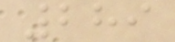289
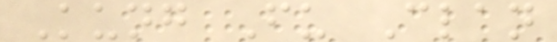Kung Fu Clan
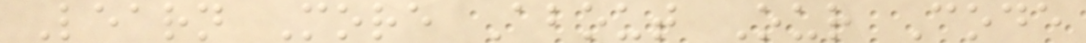Learn More About Our Code
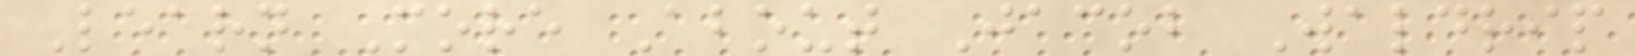Learn More About Jacob Waldrip
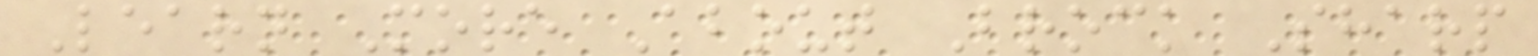Learn More About Brock Sharp
